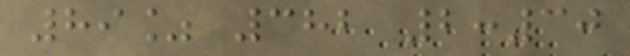89% 382 2:30
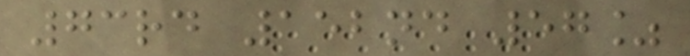73rd 152nd 57%
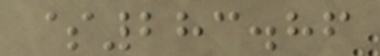$283.86
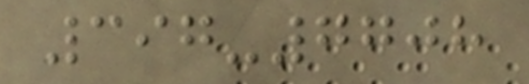397-7708
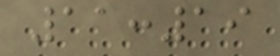11:19
